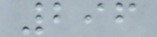296
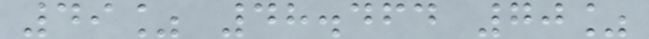49% 48.464 70%
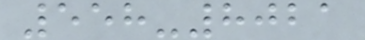558-8021
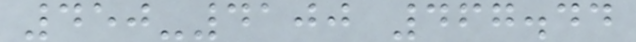450-4100 467.44
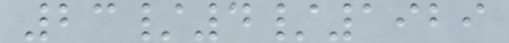23/4/1929
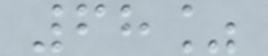68%
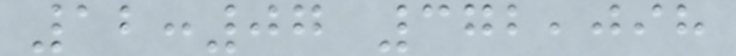12:07 372,098
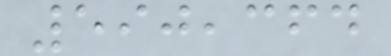590,364
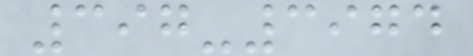397-3974
